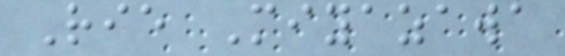Rie Miyazawa
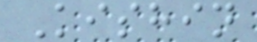Kishin
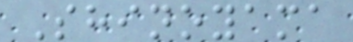Shinoyama
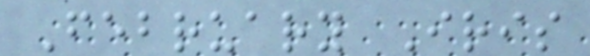February Iris
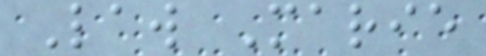Law Marie
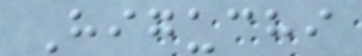Higuchi
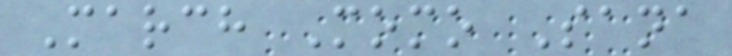March Momo Sana
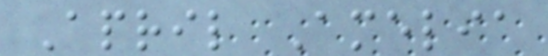April Amelia
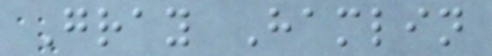Gray Hamlin
